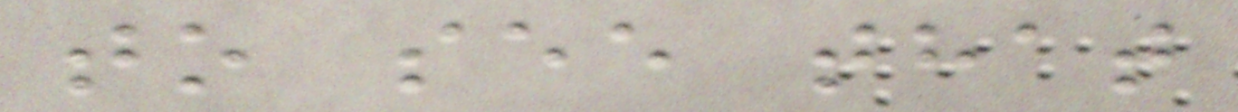to see that
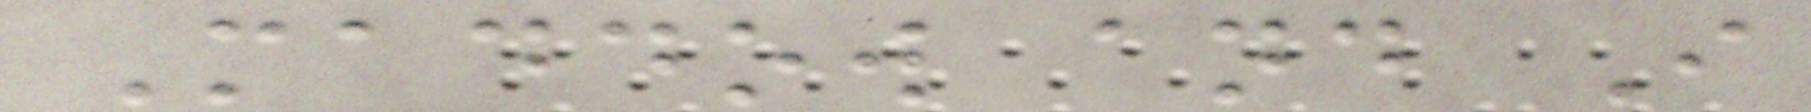Maddow and I
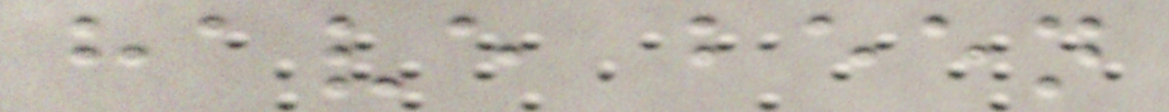have been
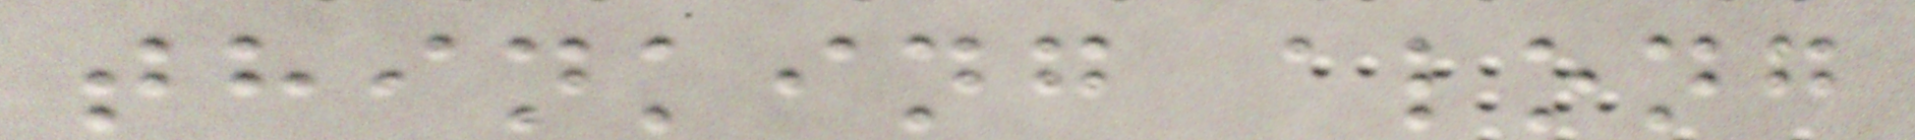thinking along
